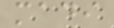madi
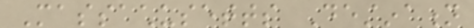Massachusetts Destination
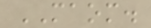MAOM.
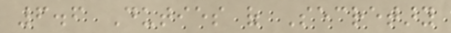6.6 Duties of Secretary
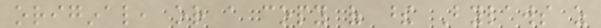original, or a copy of these Bylaws as
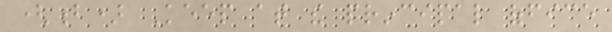(b) Keep at the principal office
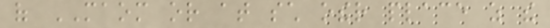of MAOM or at such other place as the
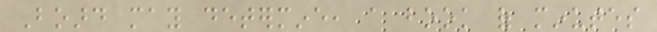Board may determine, a book of minutes
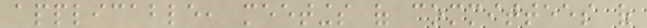applicable, meetings of committees of
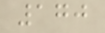170
